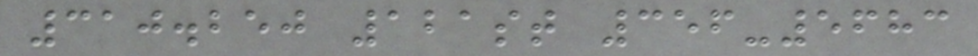310.250 121st 356-5683
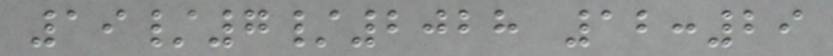19/7/2028 12:29
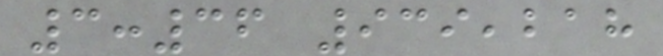3:36 939,218
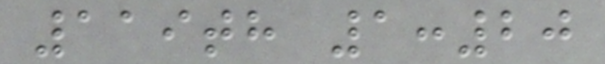119th 1:20
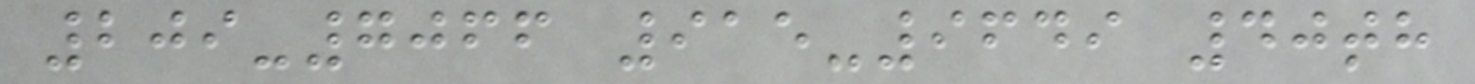209-7066 915-9649 40th
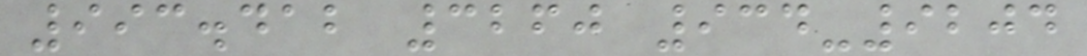993.412 3260 934-9204
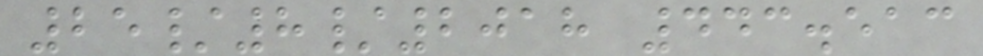25/8/2018 443.513
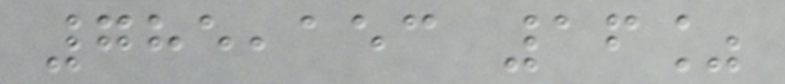785,153 16%
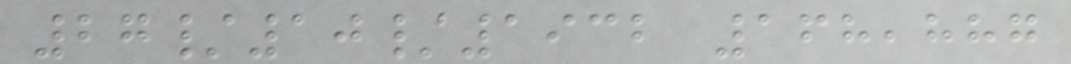27/10/1932 168,887
